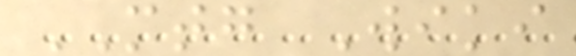MTG Wiki
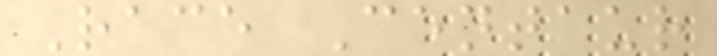Race Centaur
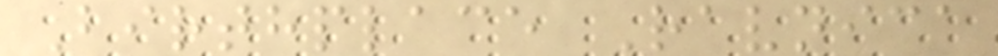Birthplace Ravnica
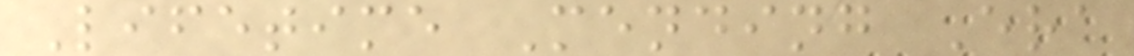Lifetime Mending Era
